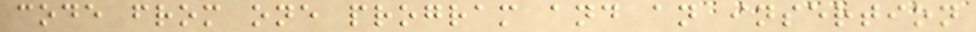code from one program and an insertion
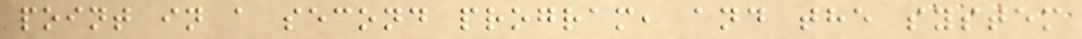point in a second program, and the system
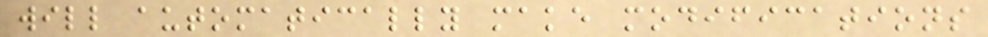will automatically make modifications
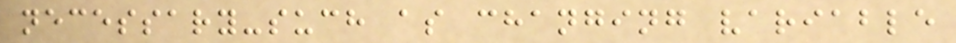necessary-such as changing variable
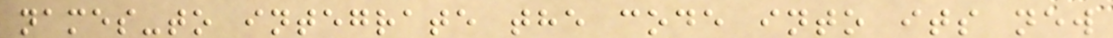names-to integrate the code into its new
